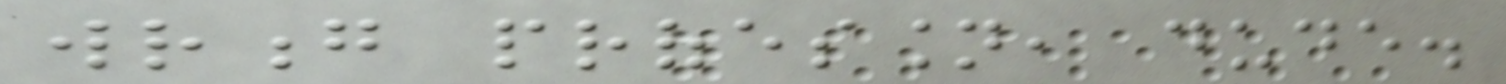wrong profession, dude.
